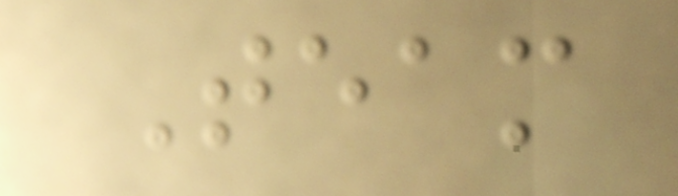Team
